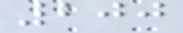200
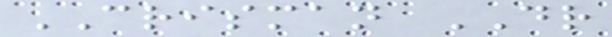CRISMAN DR
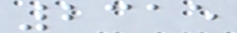2315
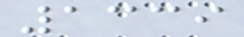1339
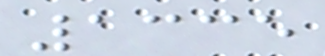1335
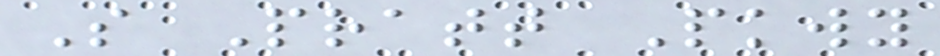S Pratt Pkwy
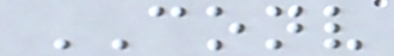CONV
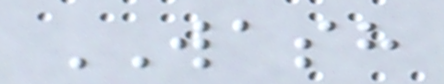WASH
